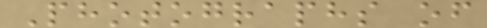Photographs of
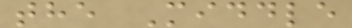the Middle
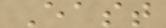East
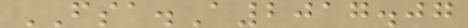FSA.A2017.07
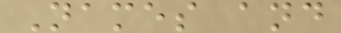Names and
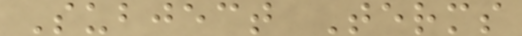Subject Terms
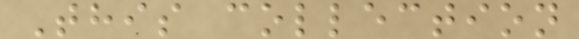This collection
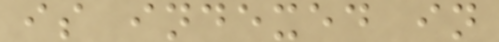is indexed in
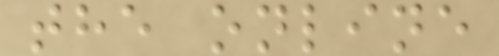the online
